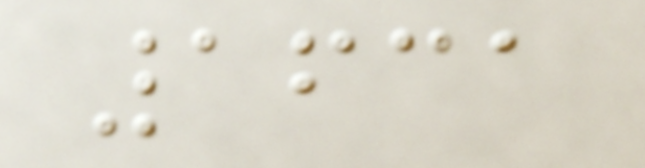1631
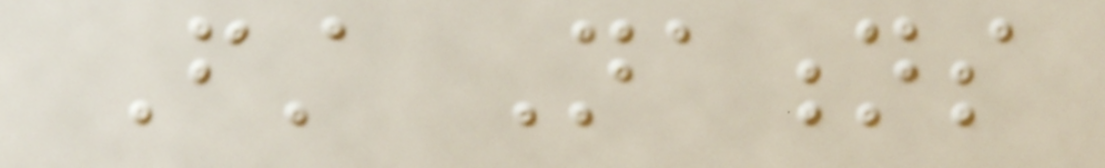First Nations
